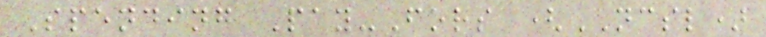Spending Pay-Fors (NCSL)
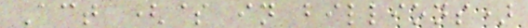Act ($ in billions)
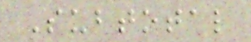Subtotal
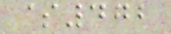$472
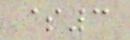$3
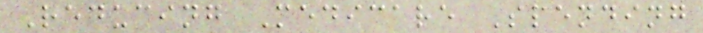Reducing Medicare Spending
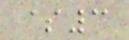$3
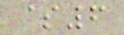$6
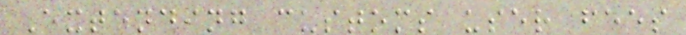Extending customs user fees
